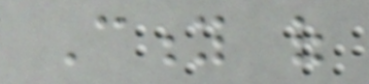City of
